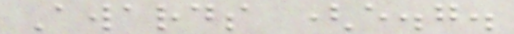Awards (e.g.
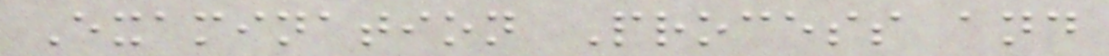Examination Process and
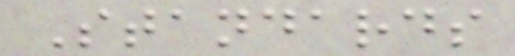Standards
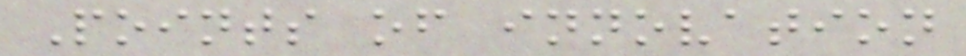Points of innovation
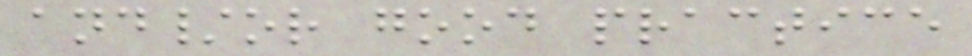and/or good practice
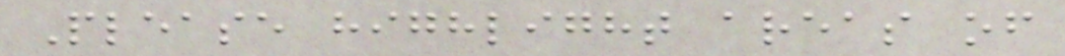Please highlight areas of
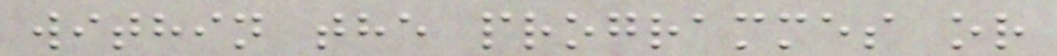within the programmes or
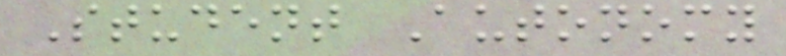Student Autonomy
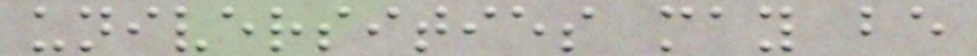universities may be
